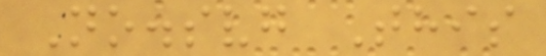No.svg This
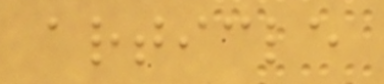article
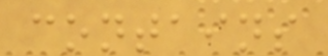contains
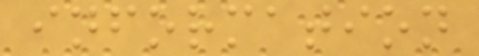information
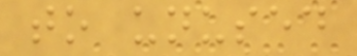to unused
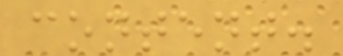content.
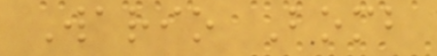Wario Bomb
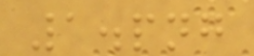1.png
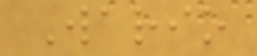Wario
